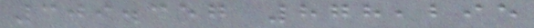309.357 878,295
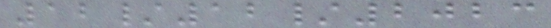12/12/2023
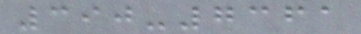390-7361
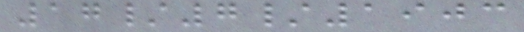17/7/1903
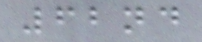62nd
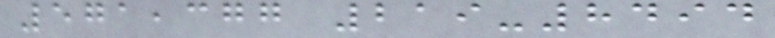571,377 219-8494
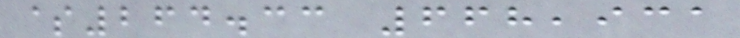$264.33 668,931
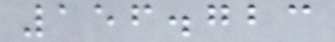156.723
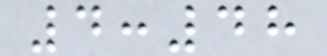4:48
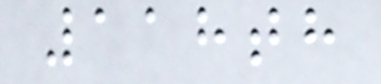118th
